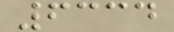6334
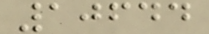10644
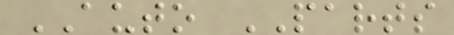AUTO PARTS
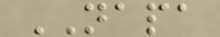NAPA
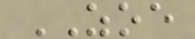ZOE
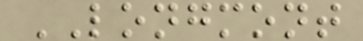LONGMONT
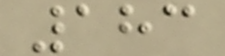183
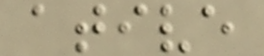ative
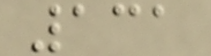131
